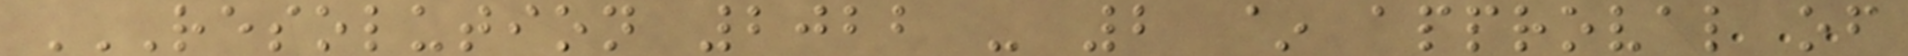RESOLUTION 2022 - 2 ~ APPROVAL OF
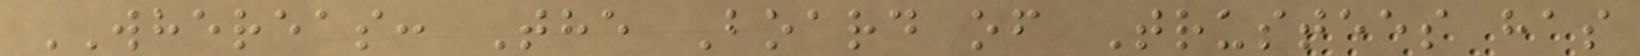WHEREAS: The Board of Trustees has
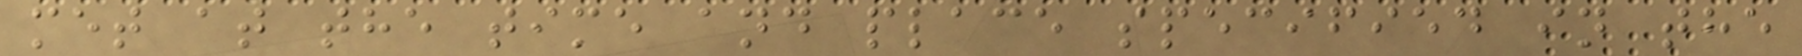met at the time and place specified in the
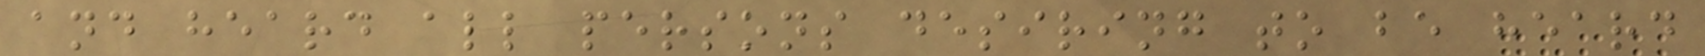and heard all persons desiring to be heard
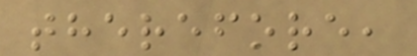therefore,
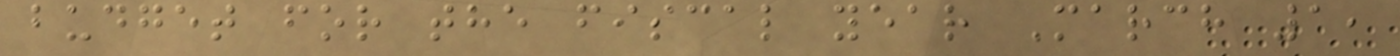budget for the fiscal year March 1,
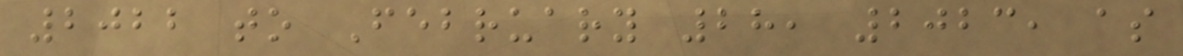2022 to February 28, 2023, as
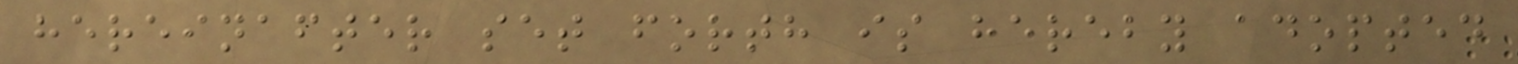hereinafter set forth is hereby adopted
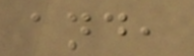and,
